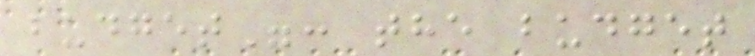budget": the budget
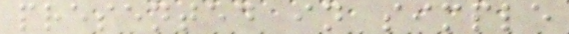presented in simple
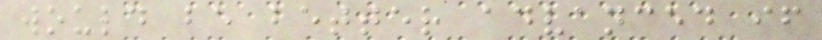would be better advanced if
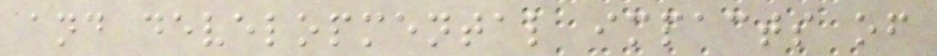and developmental impacts of
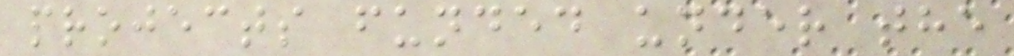projects funded under the
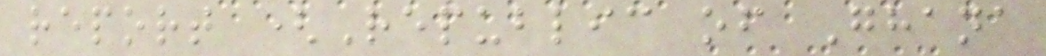report (Republic of Ghana
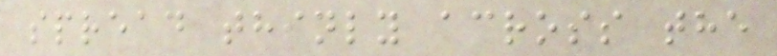spread thinly across the
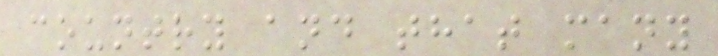country and that many
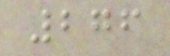276
